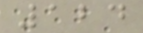124
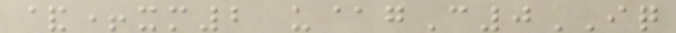&+xm2 u@gC0IQ
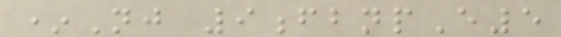*Nj 9fbnpE5
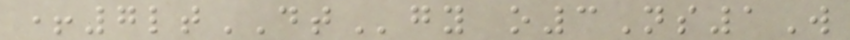+7ltDTgy o3Ns1W
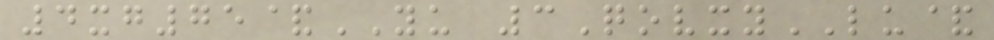4xg75&YU 3QovxyLU&
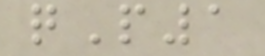qP1
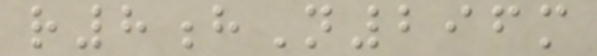r8hN296m
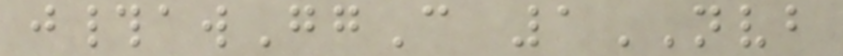j#awGgC 1NVB
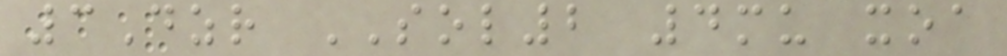3Dzr SOL2 4mu xoa
